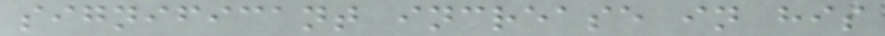significant increase in his
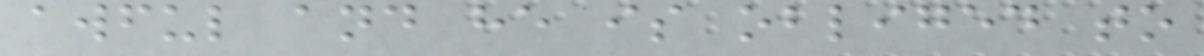awful and he is obliged to
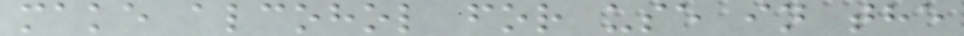make alcohol for use in the
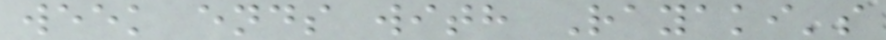week ends with Rayaki's
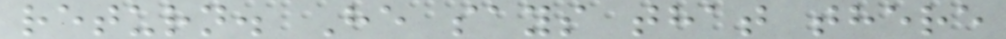return. He says that there
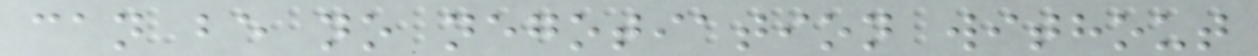can be no negotiation without
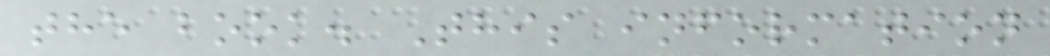the book. This information
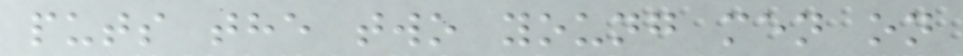puts the two young men on
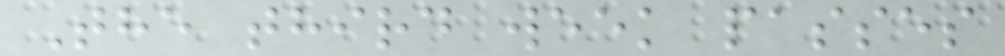The third week passes
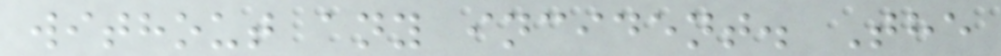without any incident. The
